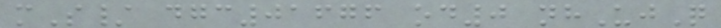mS/ dgc01676 od0 nhUjQ
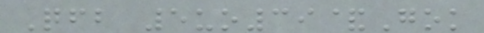Qfb 5uo39&Gok
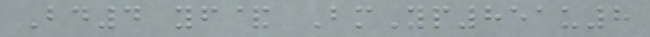Bd4 yf& BmYp851u8
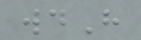wdH
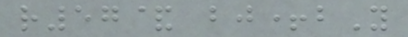r57& bj+bY
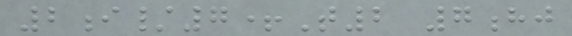2i/7+T2 7hj
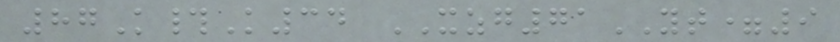87K#K34 XZG71YT=9
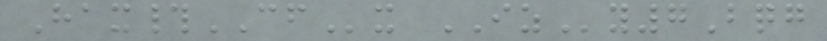Hax#CFx IZy7Bqg
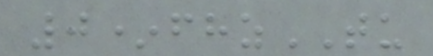0*fhzTU
